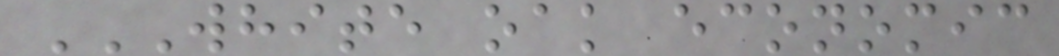WHITE OAK ECONOMIC
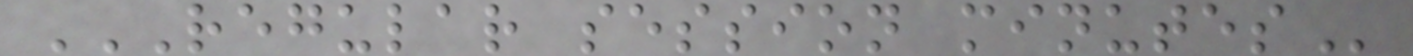REGULAR SESSION MINUTES
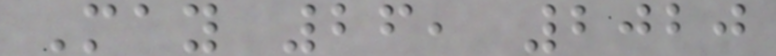May 26, 2020
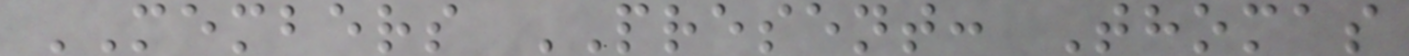MEMBERS PRESENT: Thomas
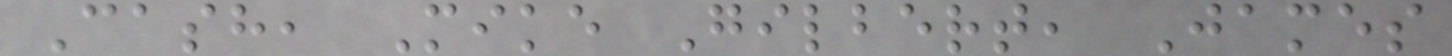Cash, Mike Gilbert, James
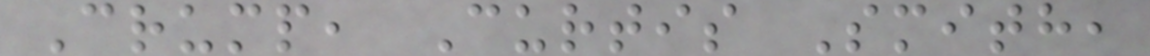Crump, Curtis Smith,
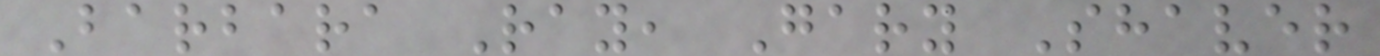Barbara Ray, Gary Shaver
